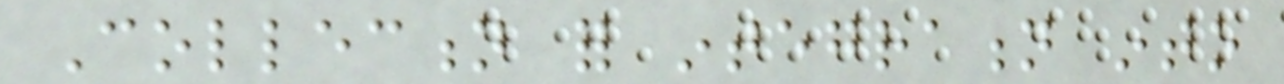Collection for integration into
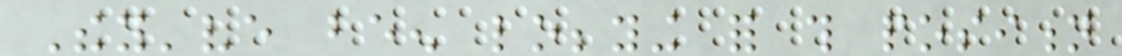They've been lobbying for this position
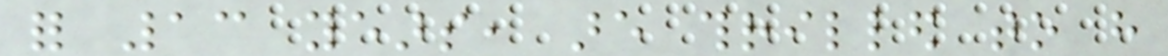for 13 years, are thrilled to have
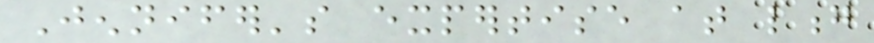Jennifer's expertise at long
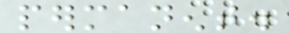permanent.
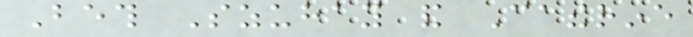Beth Szuhay and Catherine
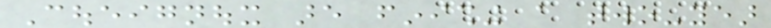Coueignoux are finishing a two-year
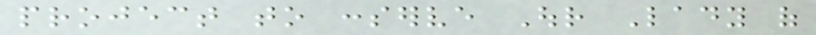project to conserve Our Lady of
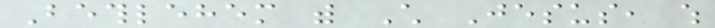Bethlehem with Child Jesus, which
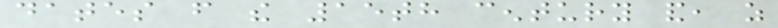dates from the 15th century and, as
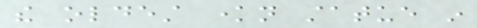the oldest known statue in
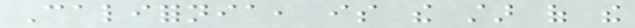California, is the star of the
